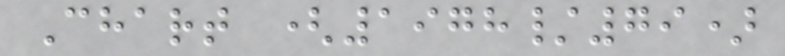Chart (1978/79)
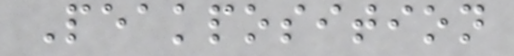Peakposition
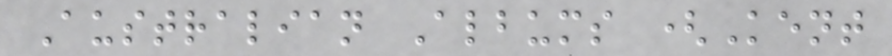Australian Albums (Kent
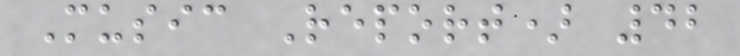Music Report) 42
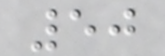50
